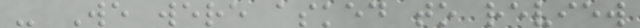- We were asked to review
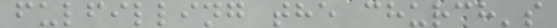fulfilling the church's
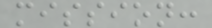mission:
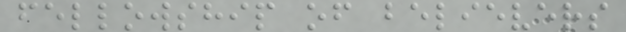fellowship of believers
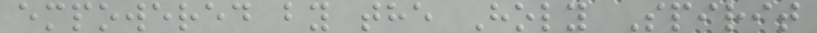empowered by the Holy Spirit
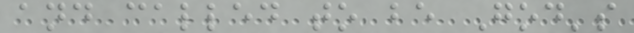and called to be God's
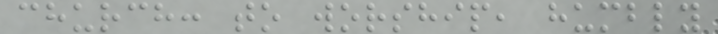church: to worship, humbly
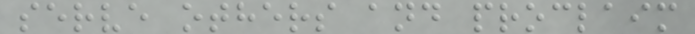serve others and proclaim
